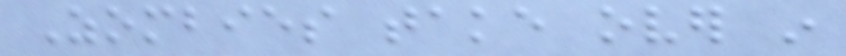Zombies take over in
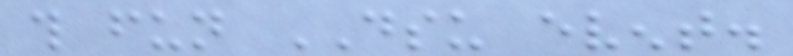this fun DSU event.
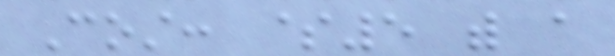Cost: $5 with a
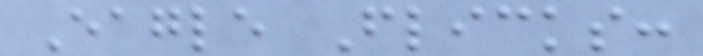Eagle Flicks:
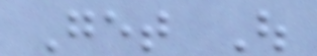Get Out
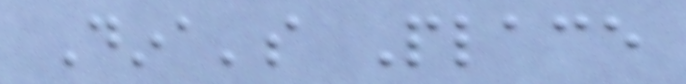Dina's Place
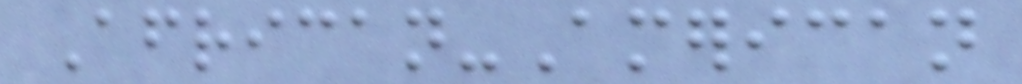African-American
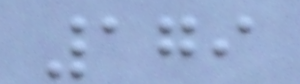179
